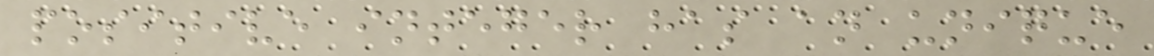positive integer has an unique
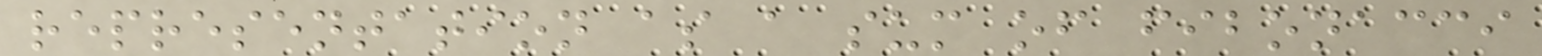representation as a sum of fibonacci
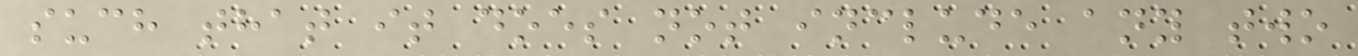such that it does not include any two
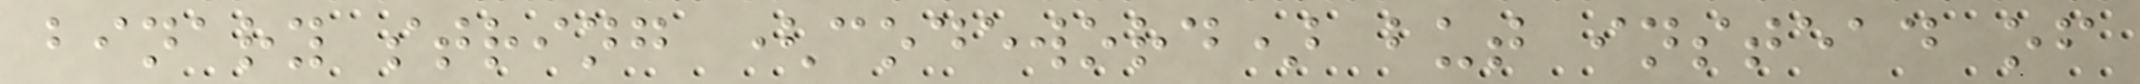binary string (codeword) but instead of
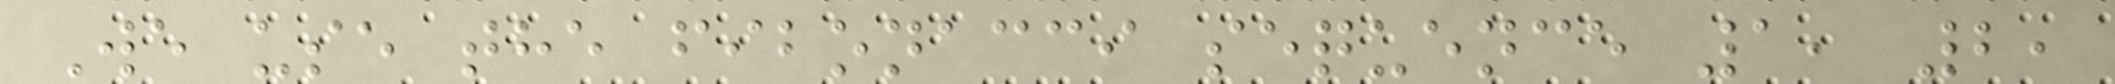We use the fibonacci sequence 1, 2,
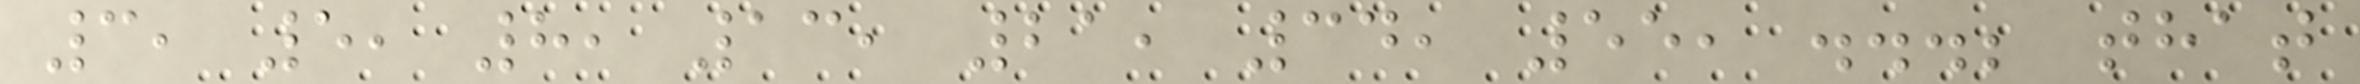3, 5, 8, 13, 21, 34, 55, ...; that
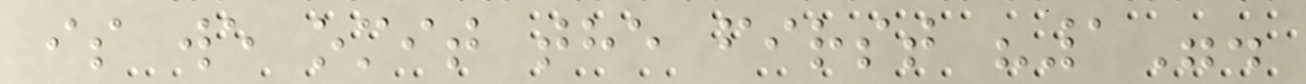is we omit the first "1".
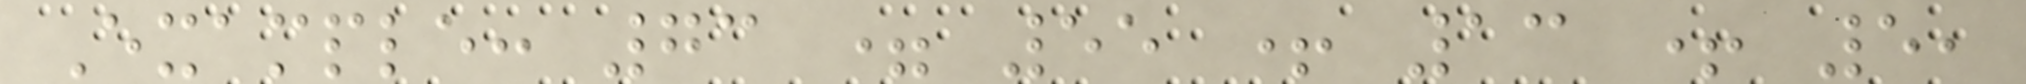Example: 73 = 55 + 13 + 5,
